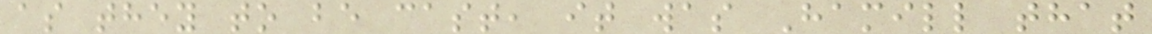as they to be cast, it was Hamill that
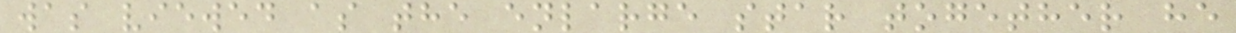was viewed as the enlarge star together he
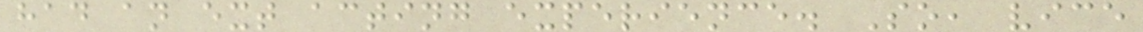had an ext acting experience. So, vice
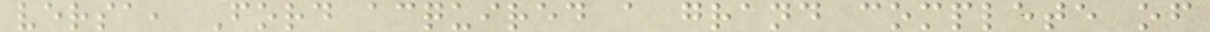versa, Ford acquired a grand complete of
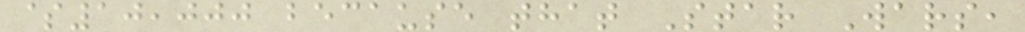$10,000 because that Star Wars,
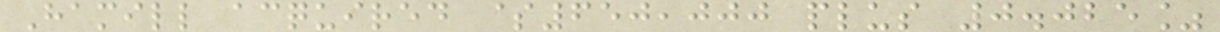Hamill acquired $650,000 plus 0.025%
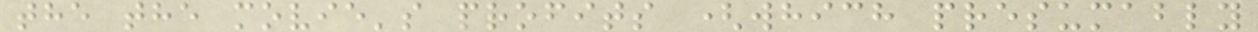the the movie's profits (which presumably
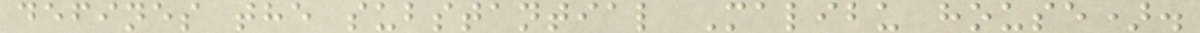defines the substantial Malibu house).
